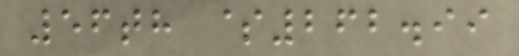56th $262.99
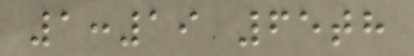1:19 65th
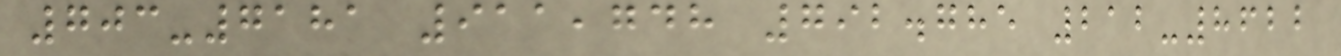703-7181 911,748 792.785 212-8622
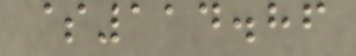$114.86
